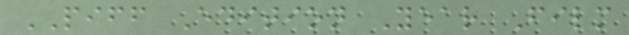PIFF Edition Year Film
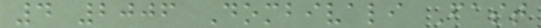4 2006 Dombivali Fast
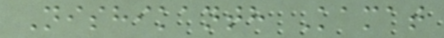Nishikanth Kamat
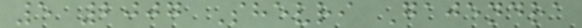5 2007 Shevri Gajendra
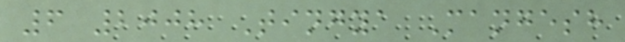6 2008 Tingya Mangesh
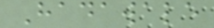Hadawale
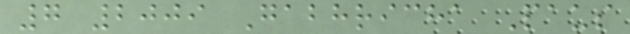7 2009 Gabhricha Paus
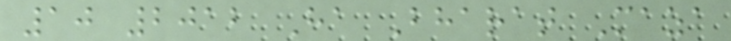10 2012 Ha Bharat Maza
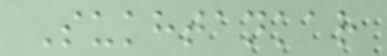Sukhtankar
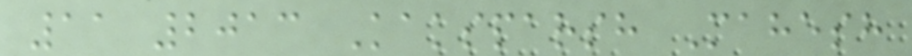11 2013 Kaksparsh Mahesh
